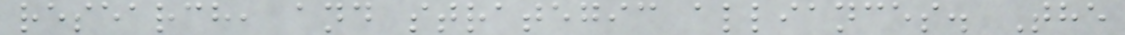research, and strategic alliances. The
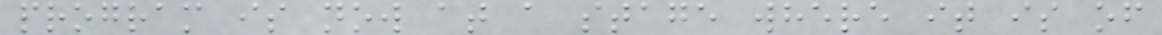program is now at a stage where it is of
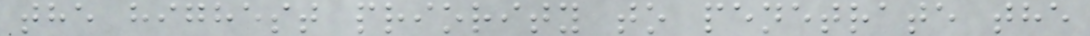the highest priority to penetrate the
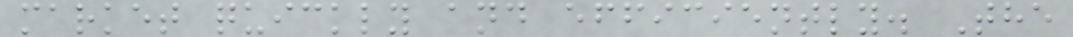market quickly and efficiently. The
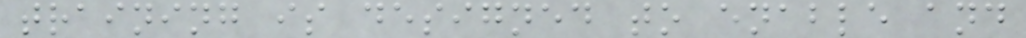training is designed to enable and
